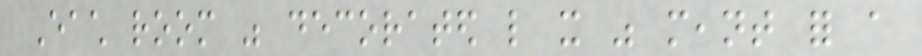Each room was decorated like it was meant for a
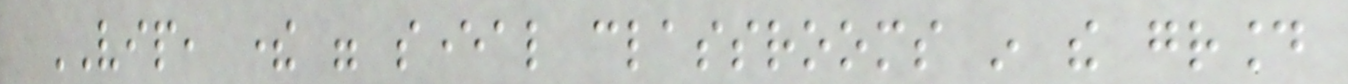VIP, there were several classrooms in the ground
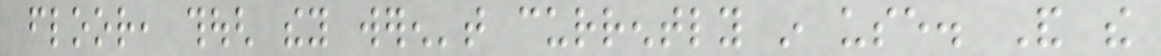floor, though they weren't currently in use. And the
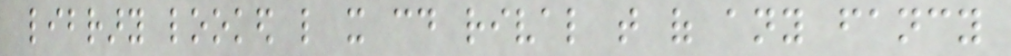library looked like it could rival that of any fancy
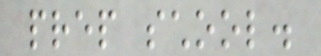prep school.
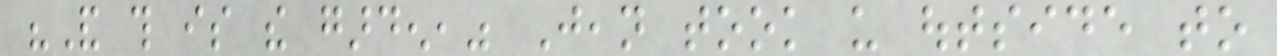"And this is the garden," Jean took us outside to
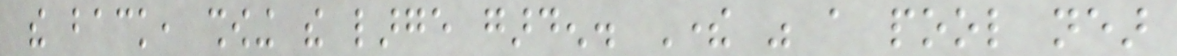the back, showing the large garden. There was a pool near
